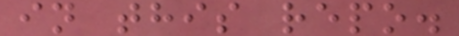in this repo.
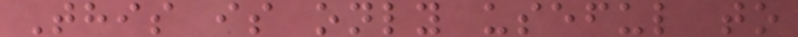This is only useful to
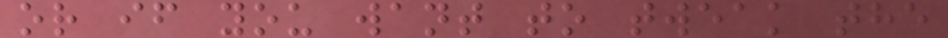or if you want to tweak the
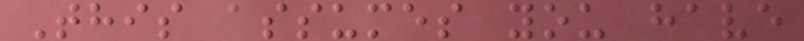This assumes you have
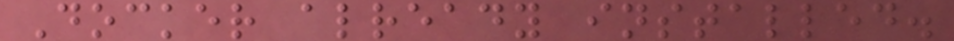Docker already installed.
